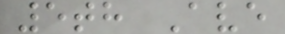5th Ave
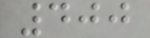400
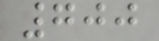700
